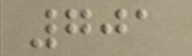701
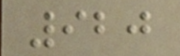920
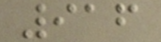916
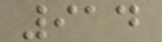914
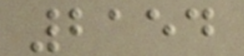2154
